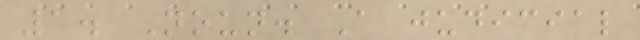1. Noun. A judicial
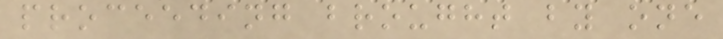proceeding brought by one
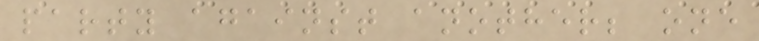party against another; one
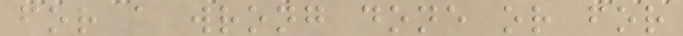for a wrong done or for
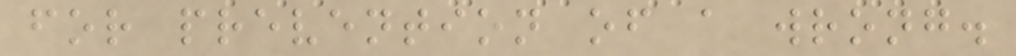for prevention of a wrong.
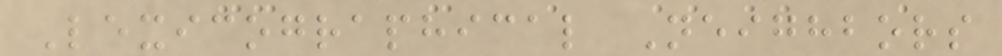Lexicographical Neighbors
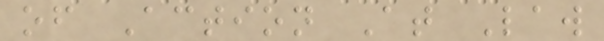of Action At Law
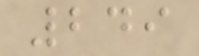249
